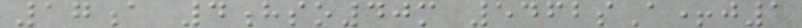17a 4hso40m 5462sA+j1
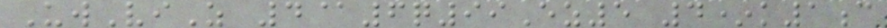UwViZ 4@6q99Ez5 4*k1c
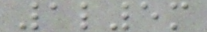1l5m
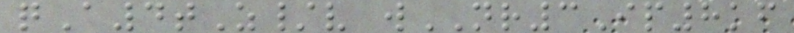qA4tZ/v wNR3Ip8kf
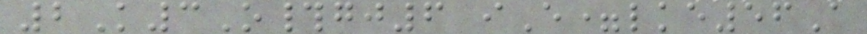2K3O#gj6 iE=lke56A
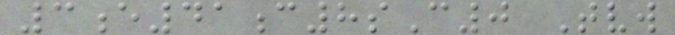3e41c8sC0 Tvw
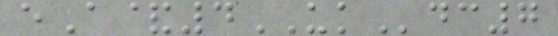eA&4UKdc7
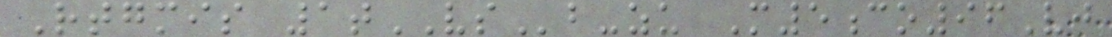Rtgmis 1tVSb-zu M5co96Vj
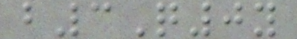b3Q0y
